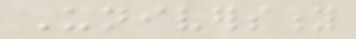University
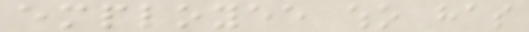employee who has
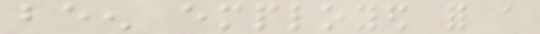been employed for a
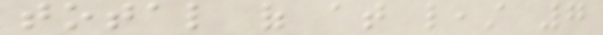total of at least 7
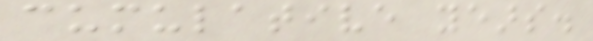cumulative years.
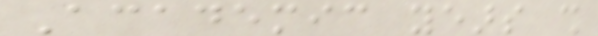Academic years shall
